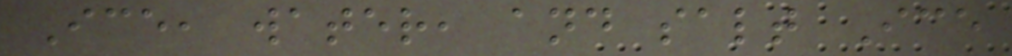Ice, water, and salt Ice
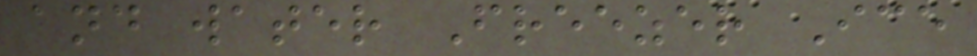and water Freezer Ice
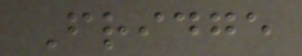Fridge
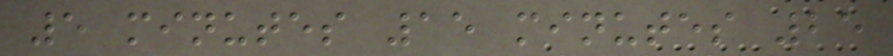5 minutes 15 minutes 25
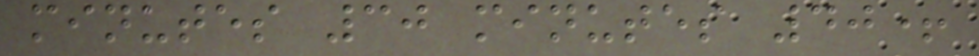minutes 30 minutes 40+
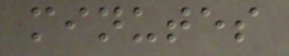minutes
